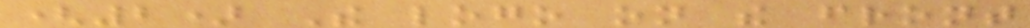(2) The logo on the front
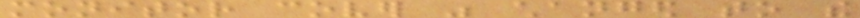monitor cover was changed to the
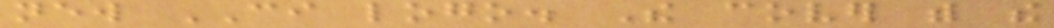new CI logo. The cover with the
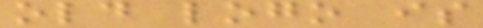old logo is
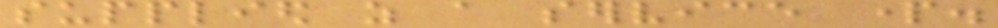supplied as a service part.
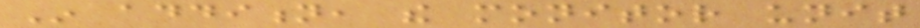In addition, the monitor unit
